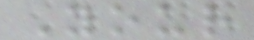Your
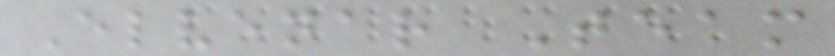Elvenar Team
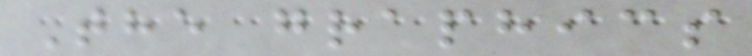The graphics
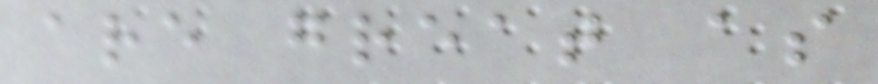are great as
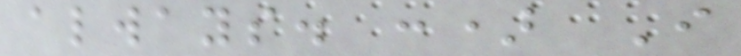always. :) I
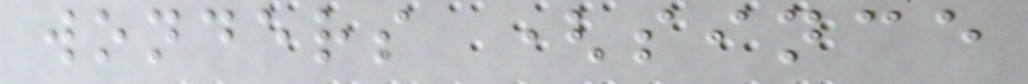wonders (since
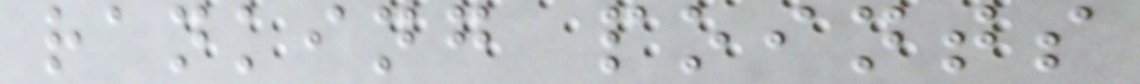ranking points
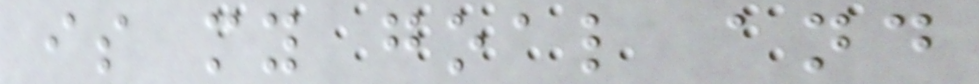is my goal and
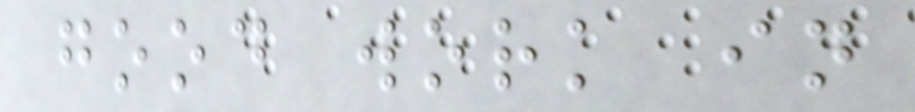good work in
